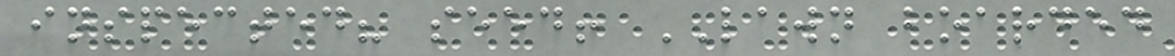inspected? seed! LAWN boarded
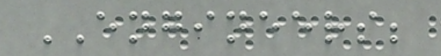ENGINEERS;
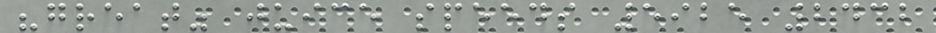"great" juice speeds 5925 2432
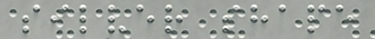silver shape
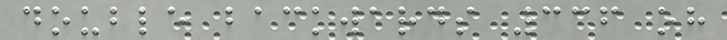double backwards 336 oh
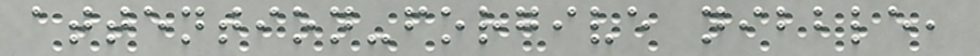attention-forgive nibble,
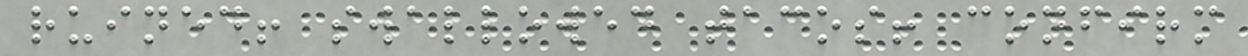ruined! swallowed tacos! confirm
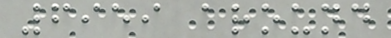6959 around
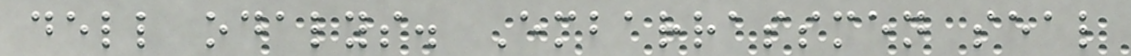dell odalys. Embarrassmen seal
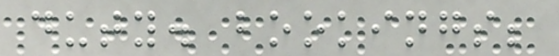duty. bookings;
